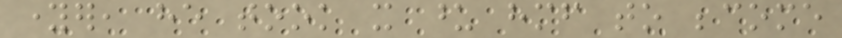younger, he took it upon himself to become
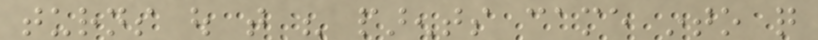turns out that his parents came into quite
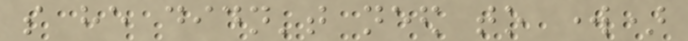so he didn't need to work)
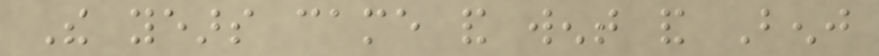The years came and went and Benj
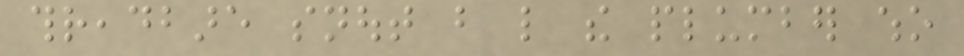threadbare snout but like the plumber who
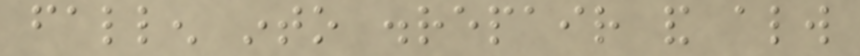fallen into disrepair and always
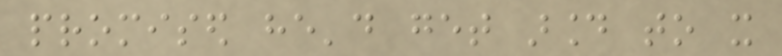promised he'd get around to it
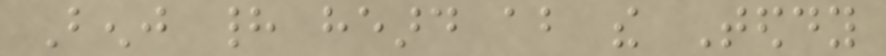Benj had heard about the Teddy
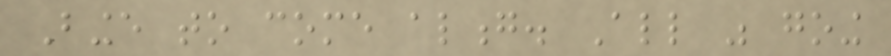Binge to come along. All was going
